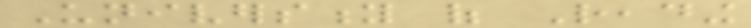University of Reading
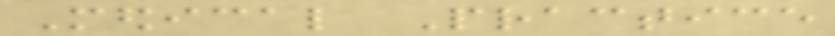Medical Practice
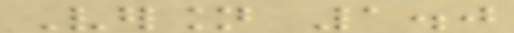Version 1.0
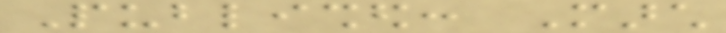Published: March
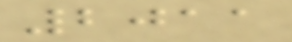2011
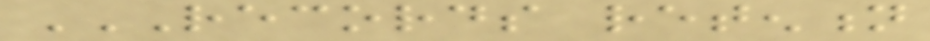RECORDS RETENTION
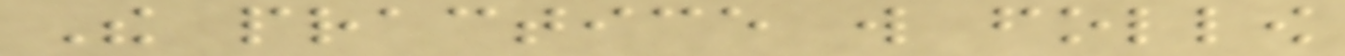The practice will follow
